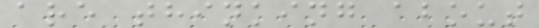are thinking about
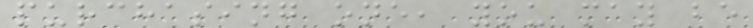purchasing one, you may be
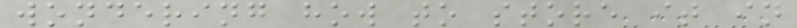wondering how to store it in
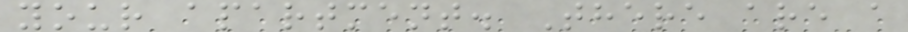your apartment. There are a
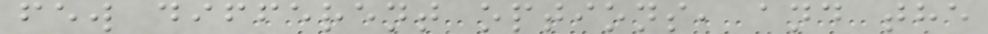few different options, and the
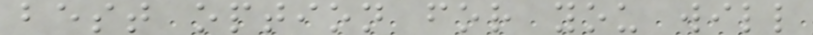best option for you will
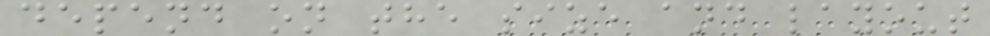depend on the size and layout
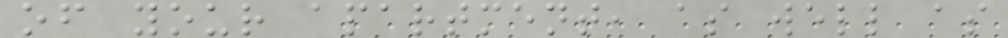of your apartment, as well as
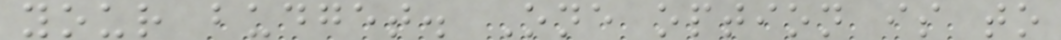your budget. One option is to
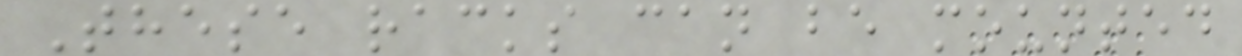These racks can be mounted
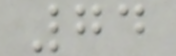74
